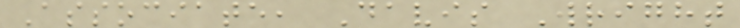Associate, Davis Wright
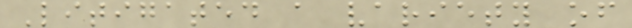Litigated a variety of
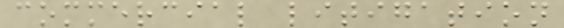commercial litigation
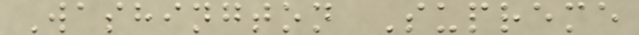Washington Supreme
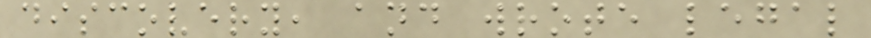discovery, and wrote legal
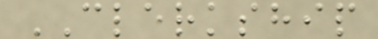CLERKSHIP
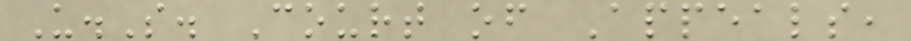U.S. Court of Appeals,
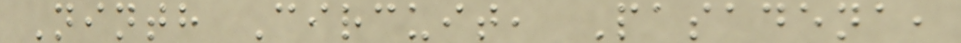Ninth Circuit, Pasadena,
